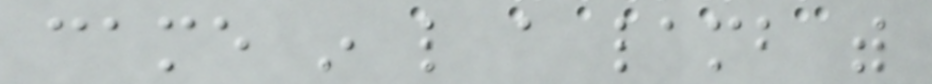came in like a lamb with
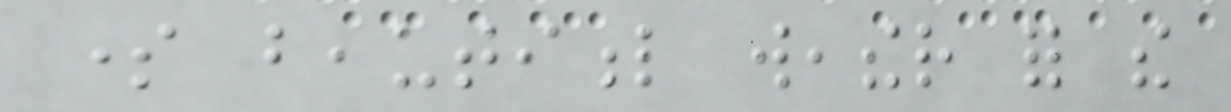some beautiful weather for the
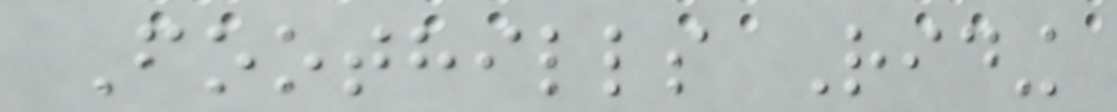Foothills Riding
